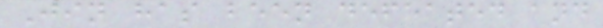Jin has been defeated and
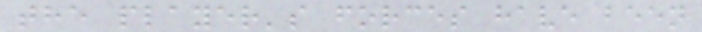the player's forces have been
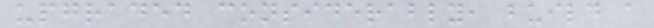upgraded considerably, build a
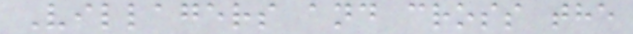Villagers and cross the
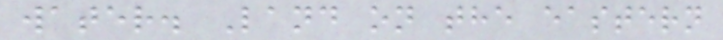water. Land on the eastern
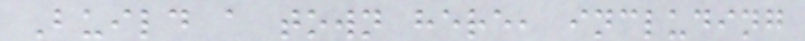Build a town here, including
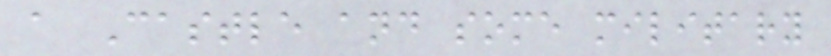a Castle and some military
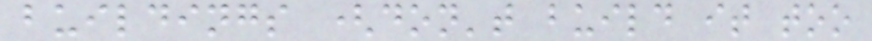buildings (don't build it too
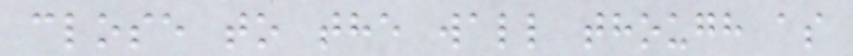close to the wall though as
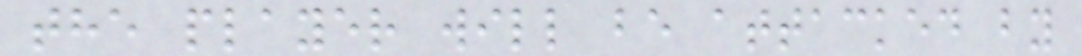the player will be attacked by
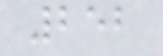252
